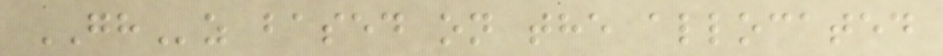GHz based on the allocated
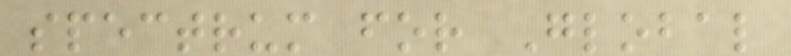spectrum for Global
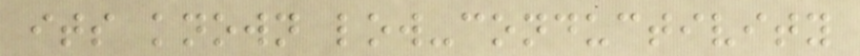its known low-conductivity
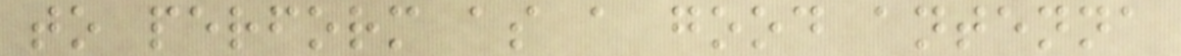to perform as a good antenna
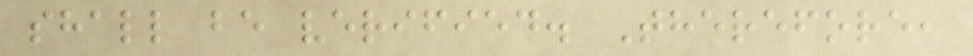shall be verified. Therefore,
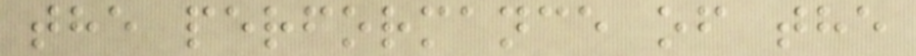the performance of the
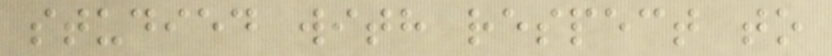studied with respect to
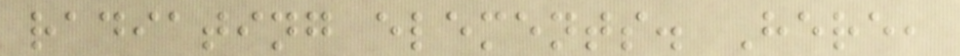radiating elements. Here,
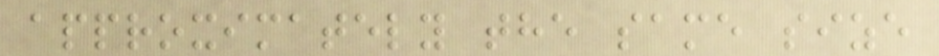approximately the same size
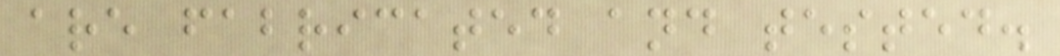are fabricated and tested.
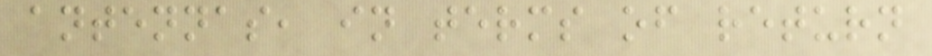antennas, in terms of return
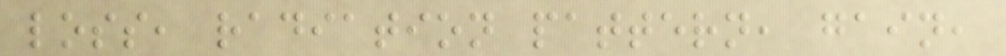loss, radiation pattern, gain,
